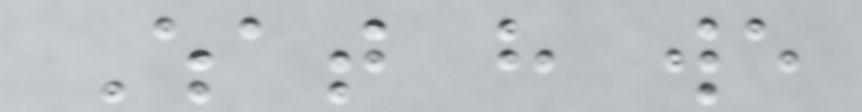What have we
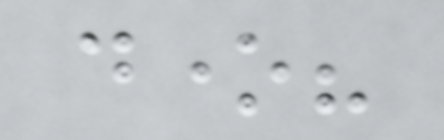done?
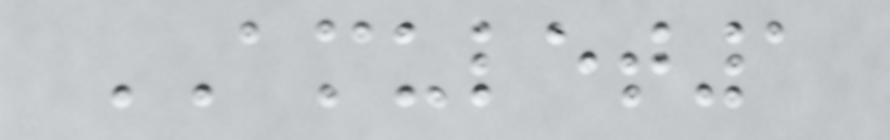AMULET1
